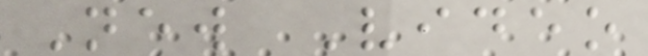New Video
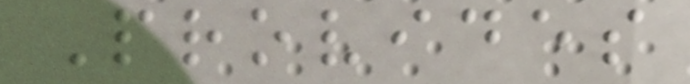Provides
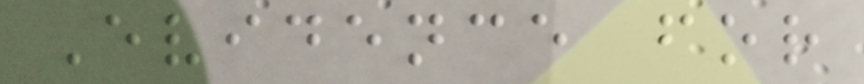Evidence for
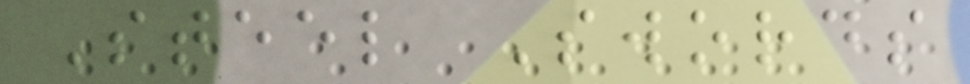Steel Swords
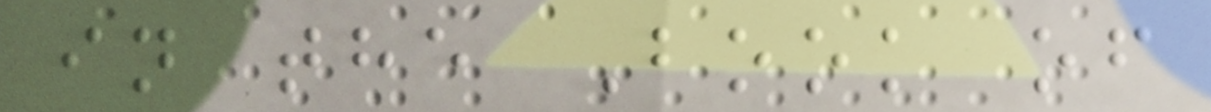in the Book of
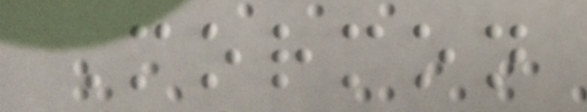Mormon
